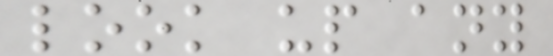look up any
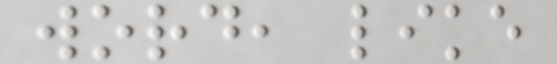word, like
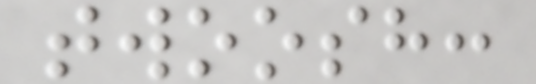twoosh:
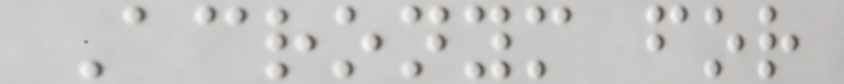Acronym for
